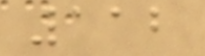112
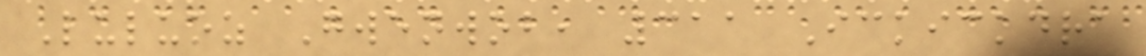Luluoz Gwenwob, 311 Ickickdra
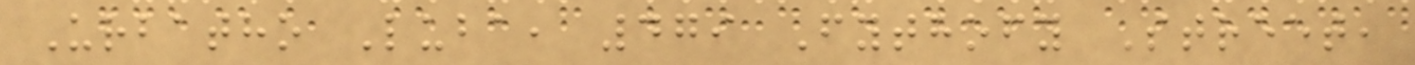Urbatho Luba, 479 Fythofy Street,
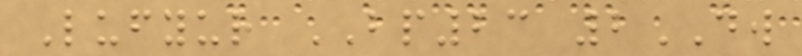Lufyur BP23 2DW
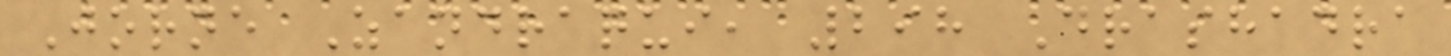Jorne Zandraqui, 298 Drashadra
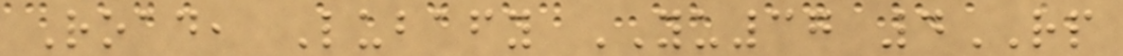Road, Lubafy YU37 4RP
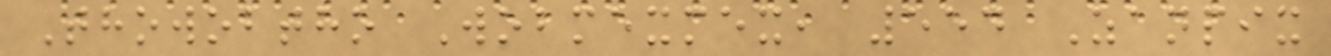Thowobtho Wobmexmex, 554 Zanpix
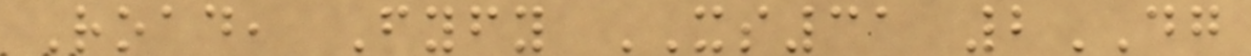Road, Fyfy XS31 2DG
